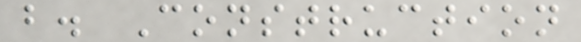b. Construction
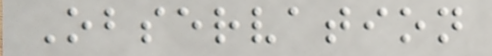Observation
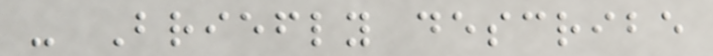- Briefly describe
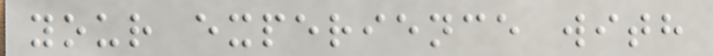your experience with
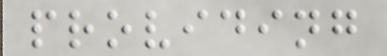providing
